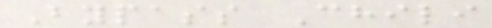Bypass Chili
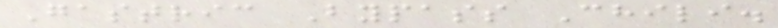Gastric Bypass Chili.
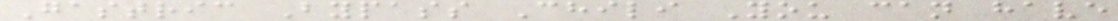Gastric Bypass Chili You can have
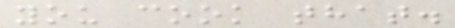you cook that.
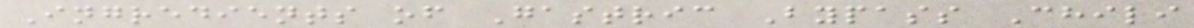Ingredients of Gastric Bypass Chili
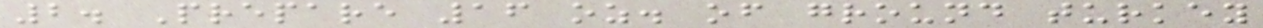2. Prepare 16 oz. of ground turkey
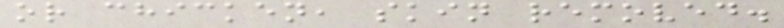or chicken, skin removed.
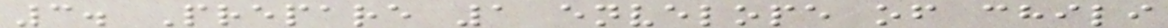3. Prepare 1 envelope of chili
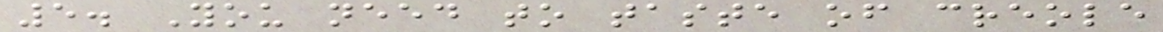5. You need to taste of creole
